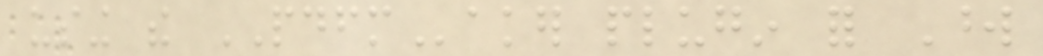using the PDFMaker plugin for Word
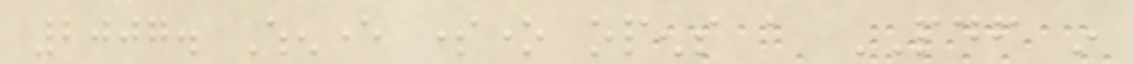2007. Whenever someone opens a PDF in
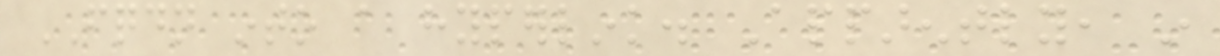FQDN into a hyperlink. Apparently, in
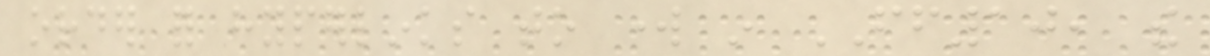order for hyperlinks to work in FF10, the
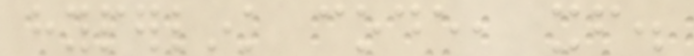hyperlink code, itself.
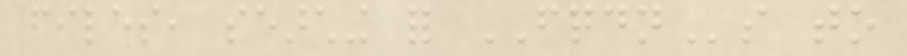files, searching for FQDNs to
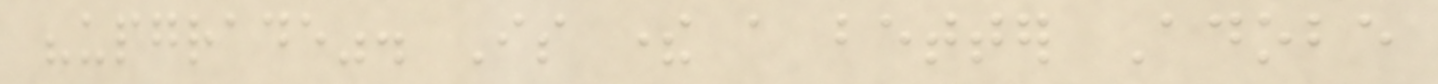"upgrade". Is there a better Adobe
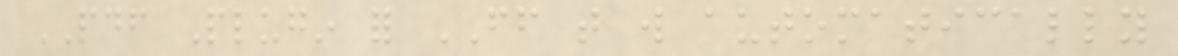PDF Plugin for FF that will automatically
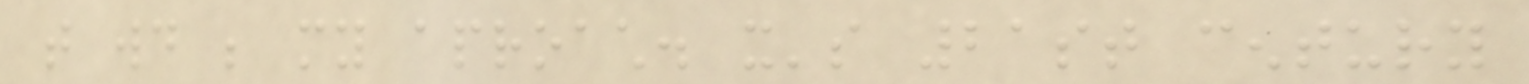that would be my aproach. it's 21st century
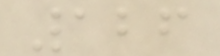126
